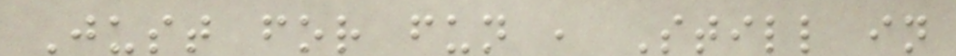Just for fun , Still in
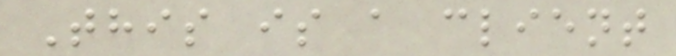This is a client
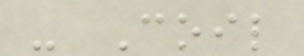- Coil
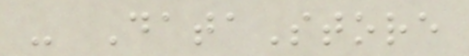- DataStore
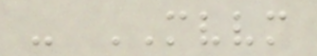- MVVM
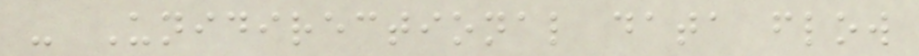- Unidirectional data flow
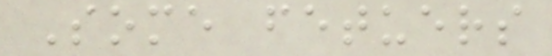Some fetuers
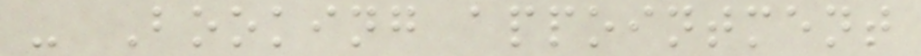- Booking appointment
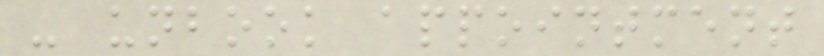- unbook appointment
